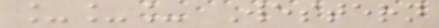___ Western
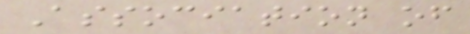Association of
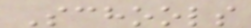Schools
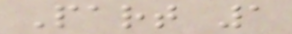Part 1
